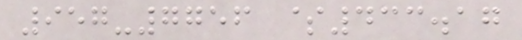957-7756 $433.17
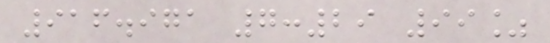916.971 7:29 99%
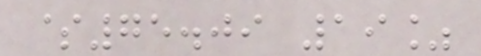$75.09 19%
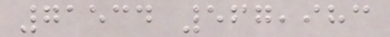71534 567,983
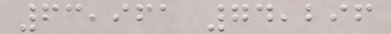63,961 74,296
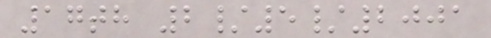17th 2/5/2001
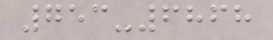753-6868
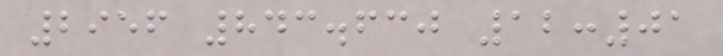2956 843.630 12:01
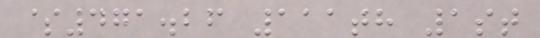$471.26 111th 1st
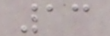13
